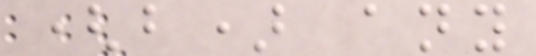(b) any
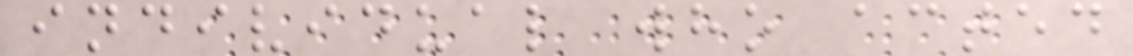individual who acted
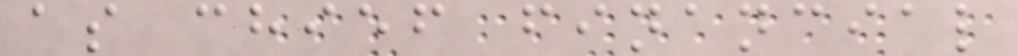as chief financial
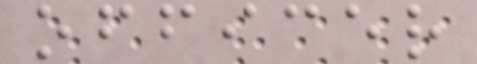officer
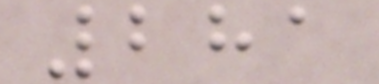281
